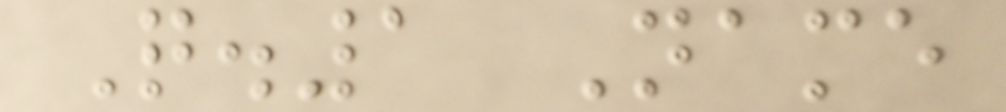Q.1 Name
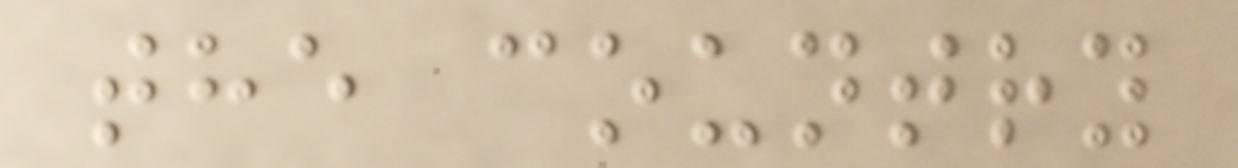the country
